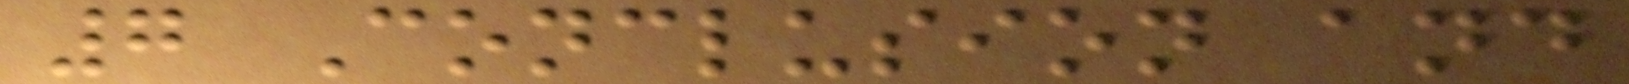7 Conclusion and
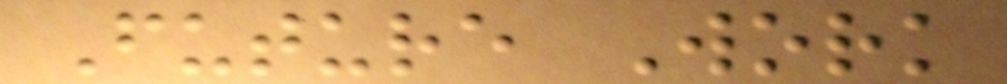Future Work
